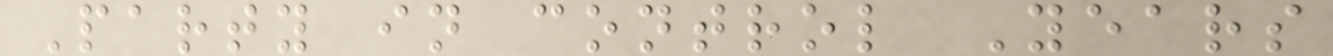Party in control Years
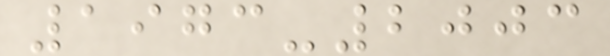1973-2003
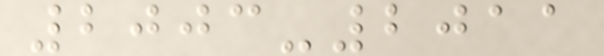2003-2011
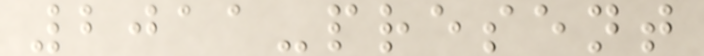2011-present
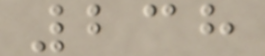238
